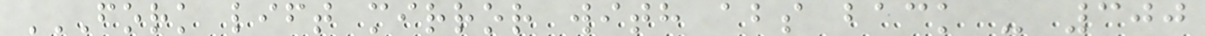FORK LIFT MIRROR WITH ABS BACK - 300
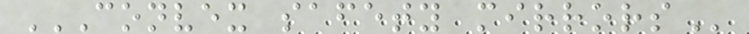CONVEX SAFETY MIRRORS
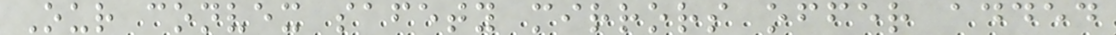Our convex safety mirrors offer added
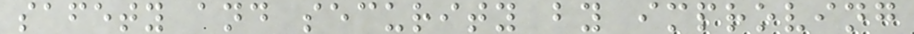safety and security by improving
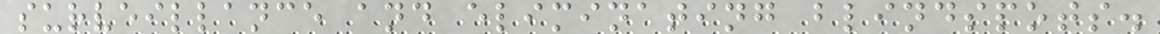surveillance and eliminating blindspots.
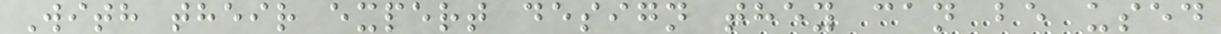With their expert design they can be used
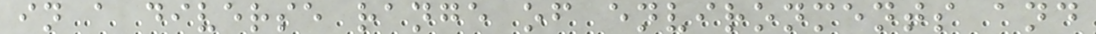in a diverse range of environments and
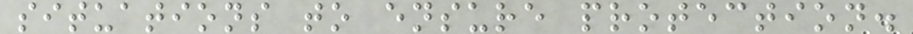situations to ensure protection.
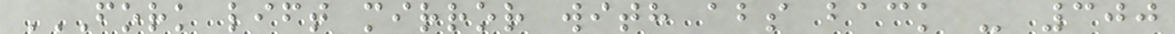FORK LIFT MIRROR WITH ABS BACK - 300
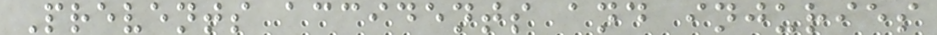Prevents accidents and injuries
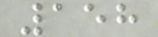158
